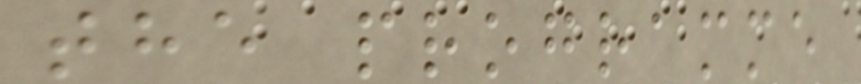the programme
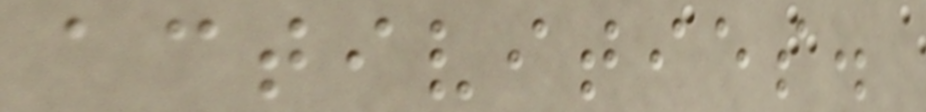activities.
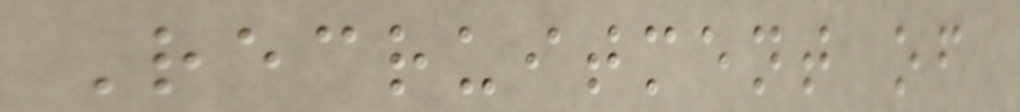Recruitment of
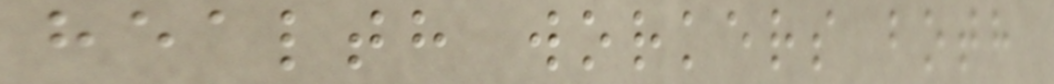health workers both
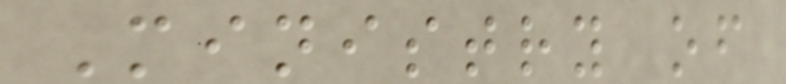Ministry of
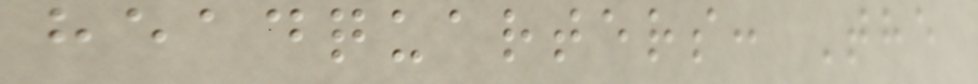headquarters: The
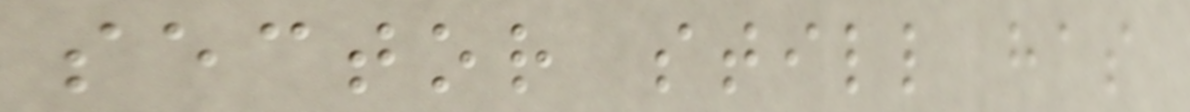sector still has
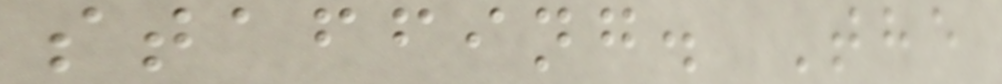staffing. The
